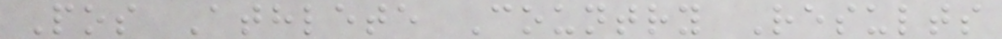Pos Athlete Country Results
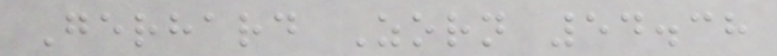Gerhard Zorn 54.38
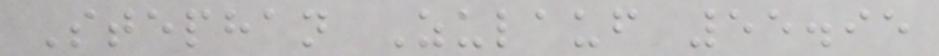Stephan Zulauf 55.95
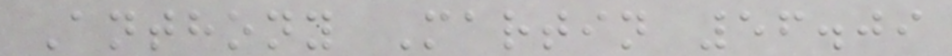Anthony Martin 56.09
